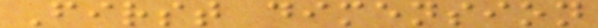First dimension
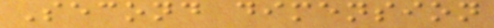Second dimension
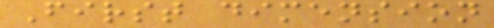First dimension
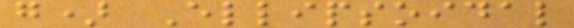g) Ellipsoidal
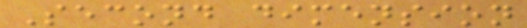Second dimension
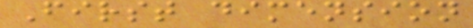First dimension
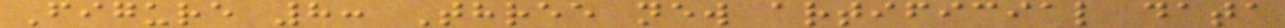Figure 8: Three new artificial data
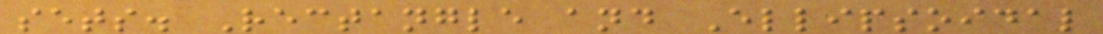sets. Rectangle and Ellipsoidal
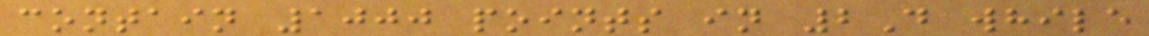contain 1000 points in 2D while
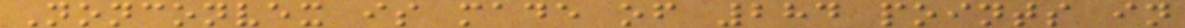Nonconvex is made of 284 points in
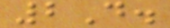2D.
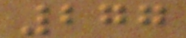277
